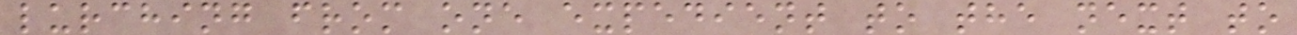lurching from one expedient to the next to
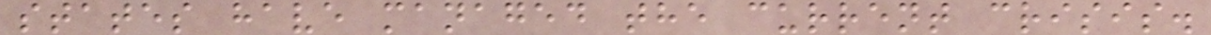states have managed the current crisis.
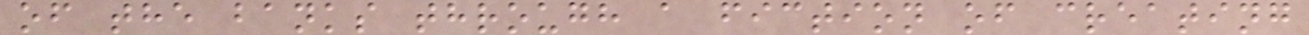of the banks through a fiction of creating
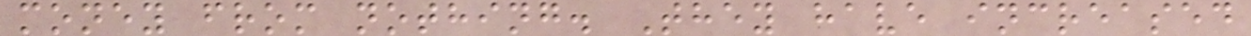money from nothing. They have increased
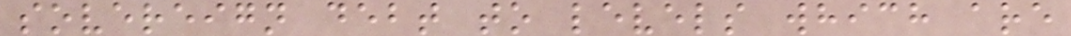sovereign debt to levels which are
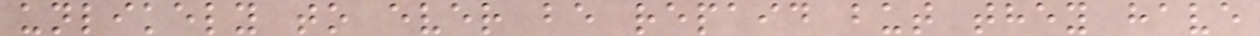unlikely to ever be repaid but they have
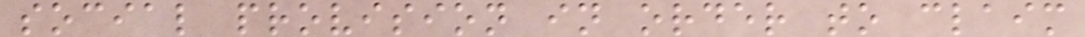social provision in order to claim
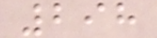298
